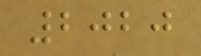2020
